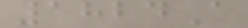1824A
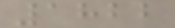1822
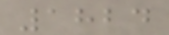1824
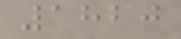1820
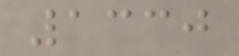1330
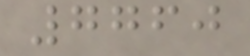7760
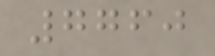7760
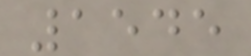1545
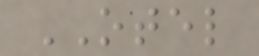OTEL
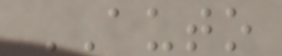AUTO
